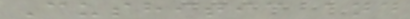Cushitic and
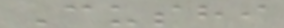Cushi
